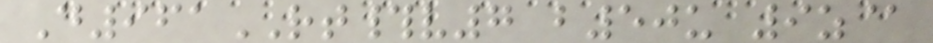D961RT#v7 b50u 9z@
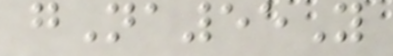gNa55Y
